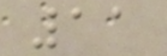11
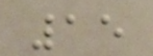15
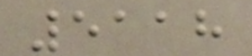5118
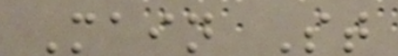Main St
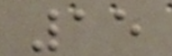15
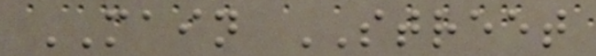MAIN STREET
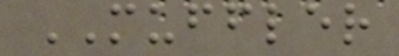MUFFLER
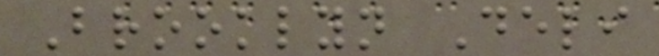Brooklyn Deli
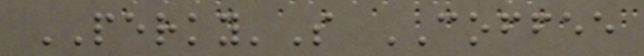PERKY'S COFFEE
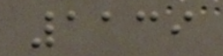1139
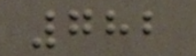782
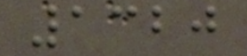1320
